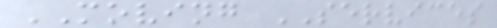MOVING SERVICES
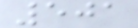501
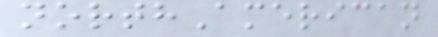northAmerican
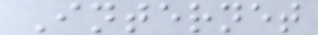Internet
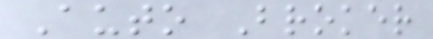Auto Broker
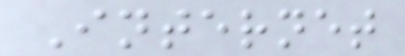Internet
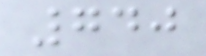740
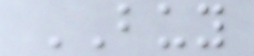BUY
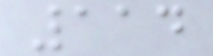114
